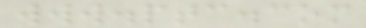www.ptc.com
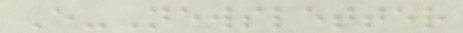E-Newsletter
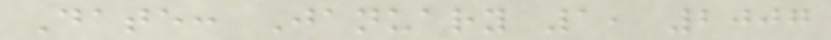Date: January 1, 2007
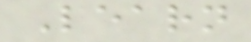Learn
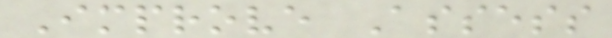Improve Assess
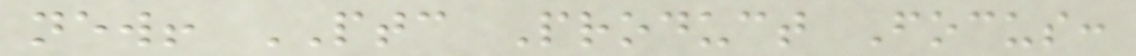new! PTC Product Focus:
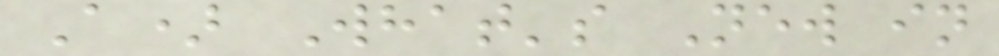A) What's New in
